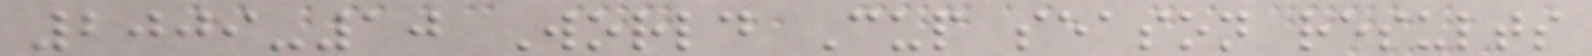2009-10 World Cup season results
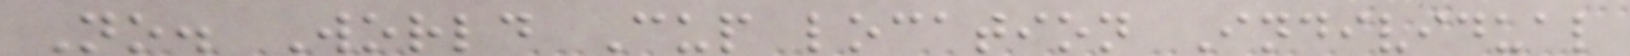No. World Cup location Individual
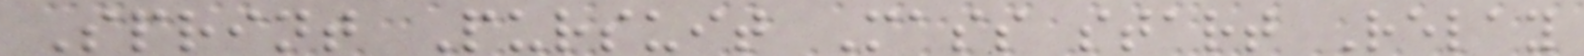Sprint Pursuit Mass start Relay
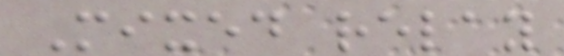Mixed relay
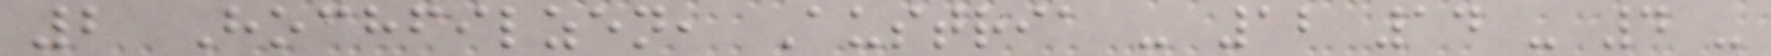2 Hochfilzen, Austria - 12 14 - 4 -
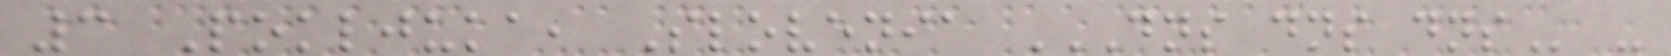3 Pokljuka, Slovenia DNS DNS DNS -
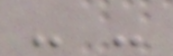- -
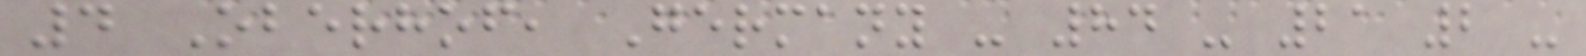4 Oberhof, Germany - 84 - 21 2 -
